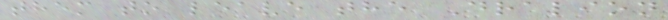them to leave the Dralion
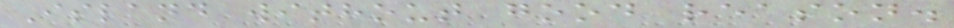Island without good reason.
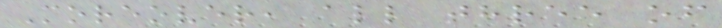Moreover, all three of
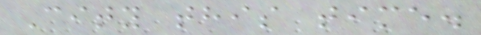City this time.
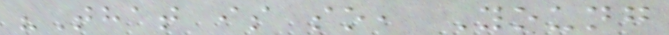"That is so, Young
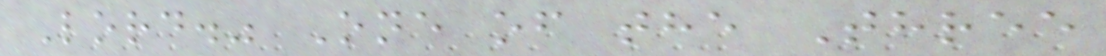Lord." One of the Three
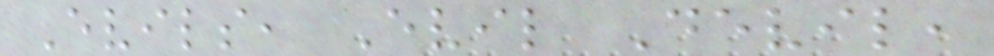Evils, Evil Devil,
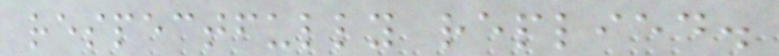respectfully replied.
